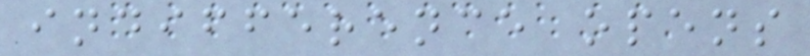indifference opens
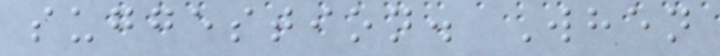suggestion. When
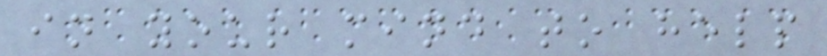in your mind to help
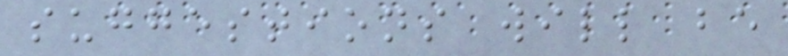suggestions will be
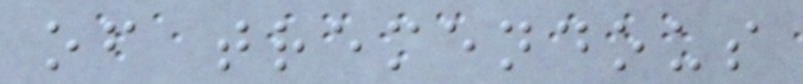of tremendous
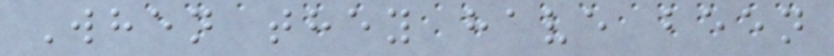When they have been
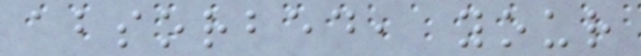absorbed, your
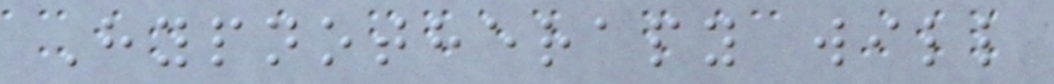Hypnotherapy will
